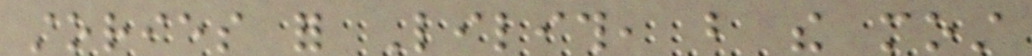stories for Lilith, but the most
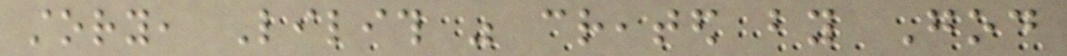story, Lilith was created by God
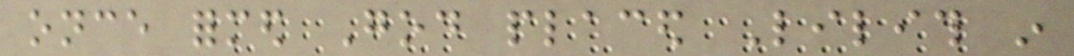once formed God placed Lilith in
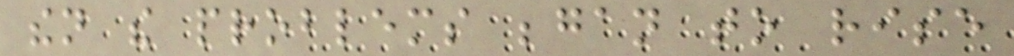then the problems began to rise
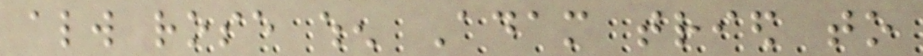always rose when Adam tried to
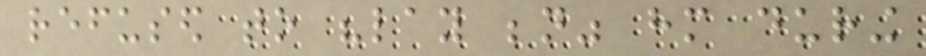refused to "lay beneath" him during
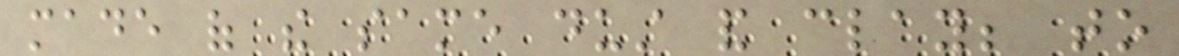made of the same dust and clay; to
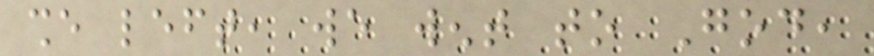she left, we went to God,
